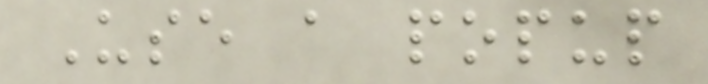Use a popup
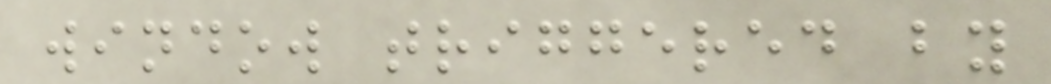window triggered by
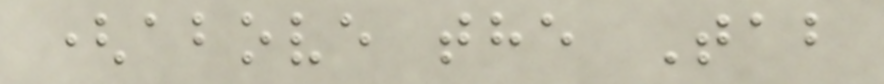(above the Tab
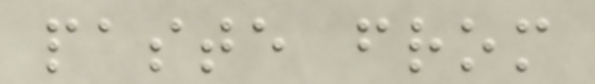paste from
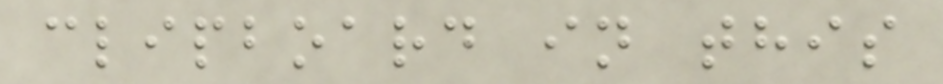clipboard in this
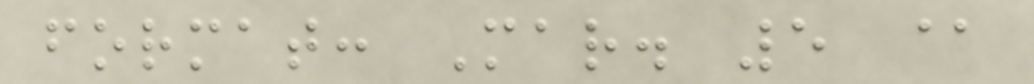format: Mar. 5 @
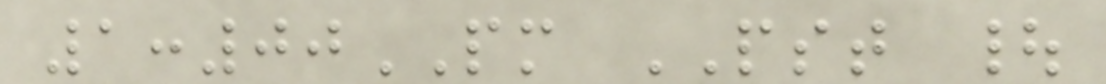1:00PM PST |
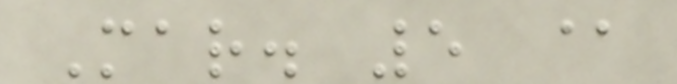Mar. 5 @
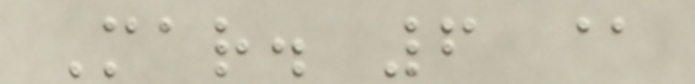Mar. 6 @
